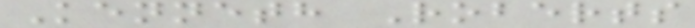Kenneth Roberts
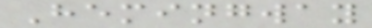Hemingway
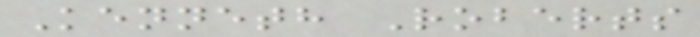Kenneth Roberts
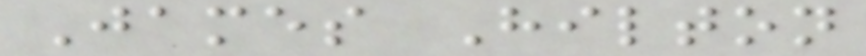James Hilton
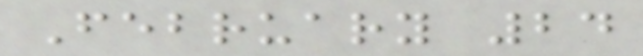February 24
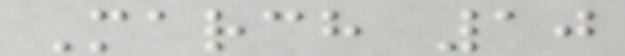March 10
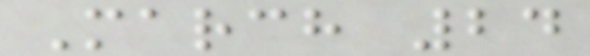March 24
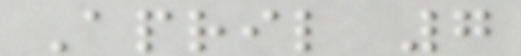April 7
